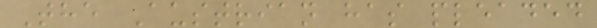The Austrian has pleaded
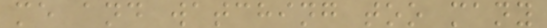me and watching too many
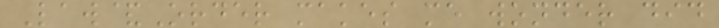Law&Order makes me wonder did
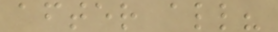after all?
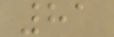81
